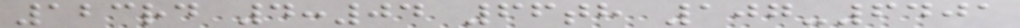123rd 4:04 66th 107-6401
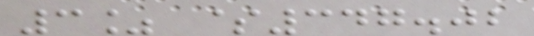3% $347.02
